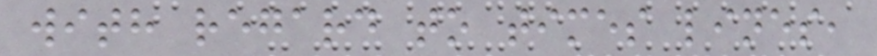with regard to times lines,
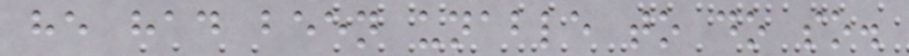he had been unable to do so.
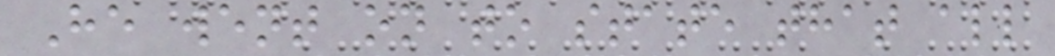He went on to state that all
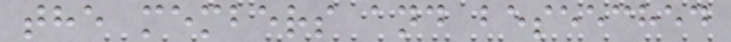the members and beseeched
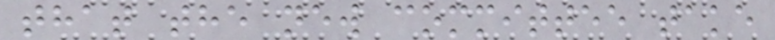that the new committee take
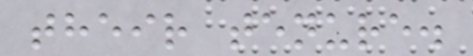their tenure.
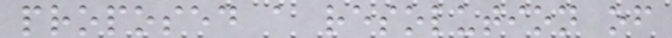proposed a resolution of
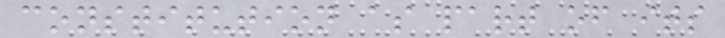constitution as part of its
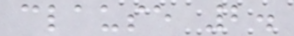clause 2.
